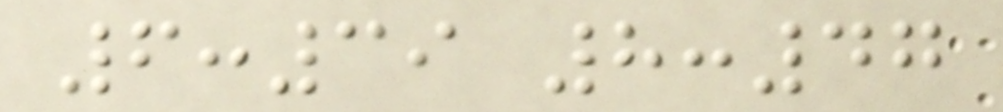6:39 8:47
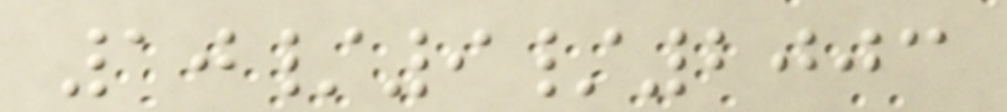10/9/2003
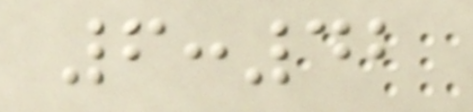6:42
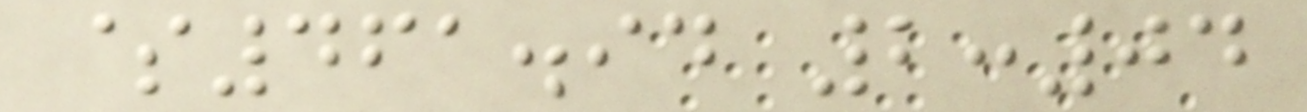$461.94 2:04
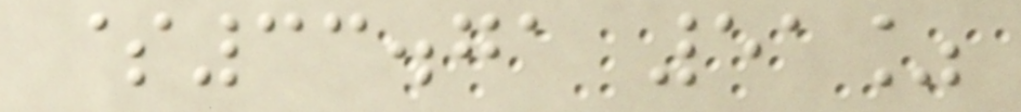$33.71 51%
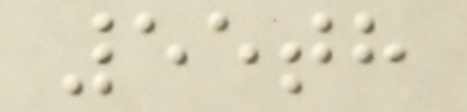55th
